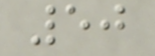50
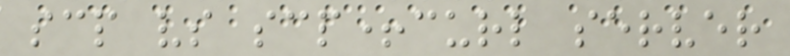scp vs scp+curl server
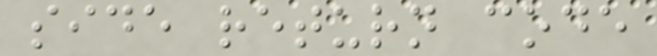side return code
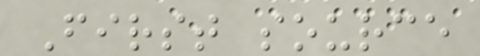First source
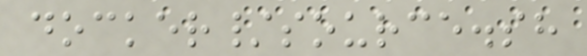docker/source.sh
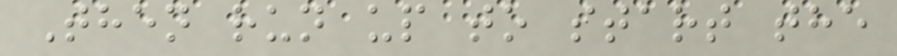Then run up to start the
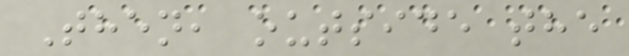Then, outside the
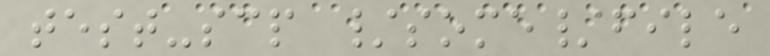test-scp /some/file
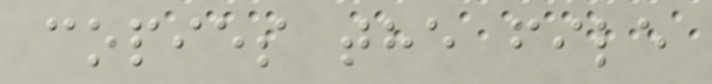copies the file
